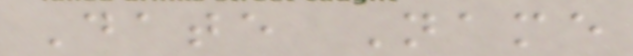Date Name
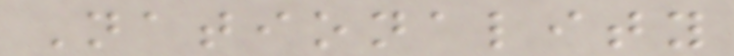Nationality
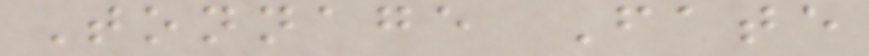Tonnage Fate
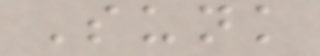Sunk
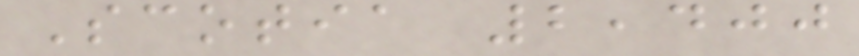Scotia 2,400
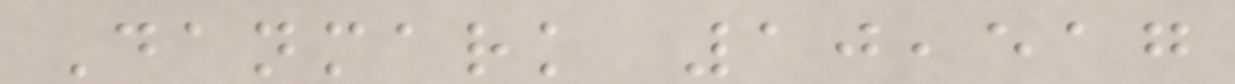Danmark 10,517
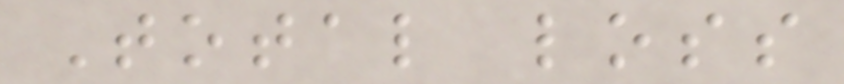Total loss
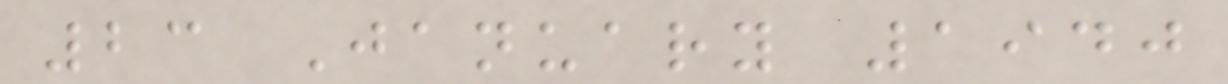23 January 1940
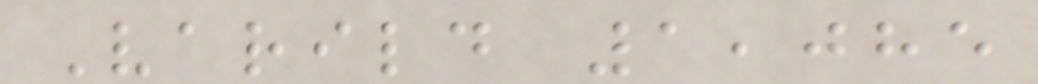Varild 1,085
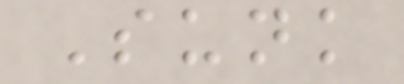Sunk
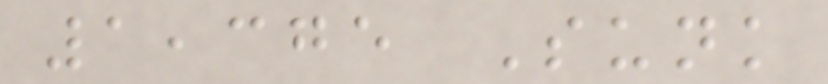1,375 Sunk
